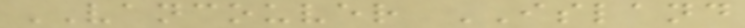VANCOUVER ISLAND
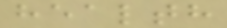health
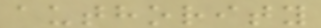authority
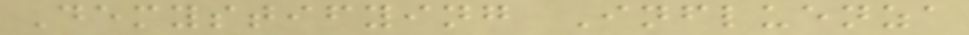Demystifying Influenza
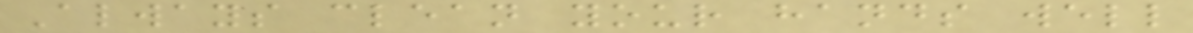Always clean your hands well
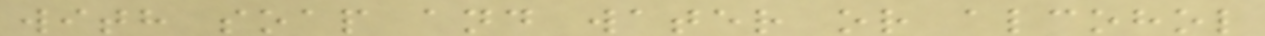with soap and water or alcohol
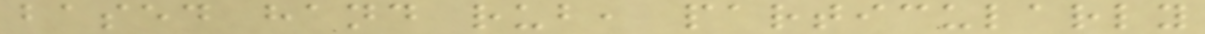based hand rub, particularly
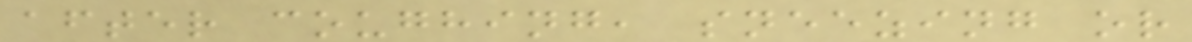after coughing, sneezing or
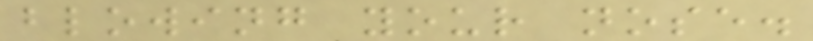blowing your nose.
